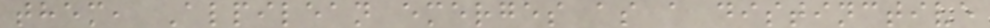them, Alpilean emerges as a distinctive
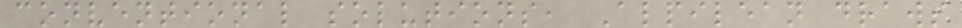conventional solutions, Alpilean draws
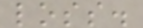loss.
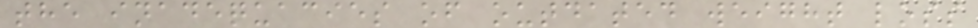the inadequacies of outdated weight loss
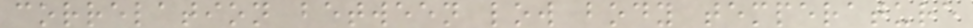correlation between low body temperature
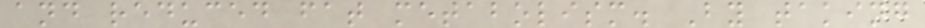and reduced fat metabolism. By taking
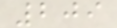209
